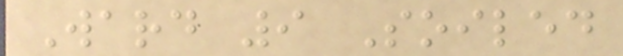Ward 9 Soiled
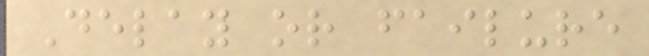Delay or failure
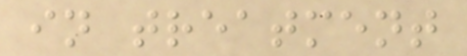in treatment
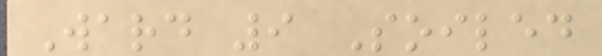Ward 9 Soiled
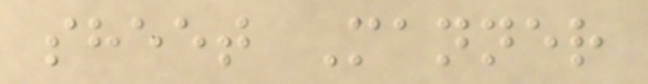sheet Manner
